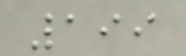199
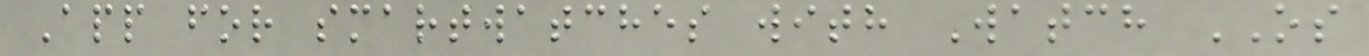App for smartwatches with Watch OS
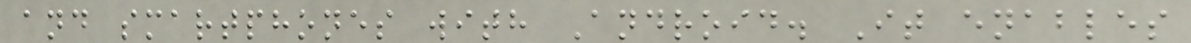and smartphones with Android. It enables
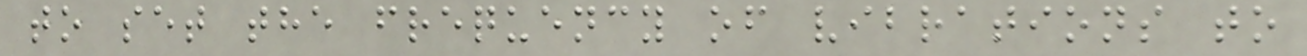to set the frequency of vibrations to
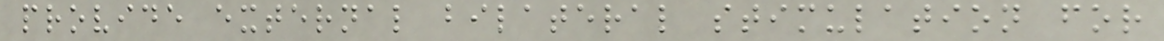provide external bilateral stimulation for
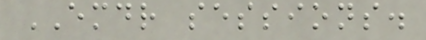EMDR sessions.
